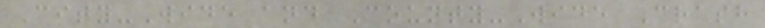City-Wide and County-Wide Crash
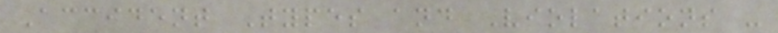Accident Types and Violations -
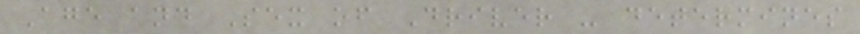Age and Sex of Driver - determines
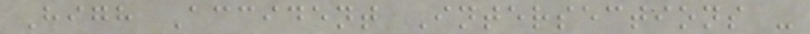High Accident Intersections -
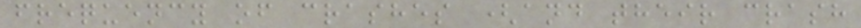frequency of crashes (and their crash
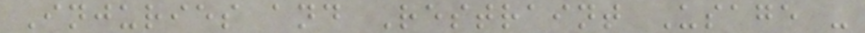Injuries and Restraint Usage -
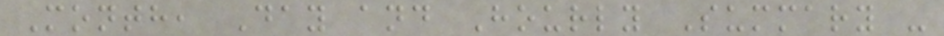Month, Day and Hourly Summary -
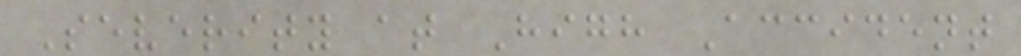Severity at High Accident
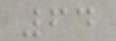64
